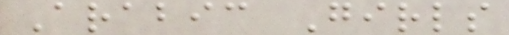Arabic Girls
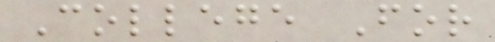College For
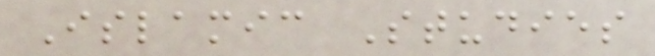Islamic Studies
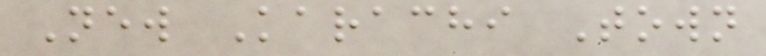New Karachi Town
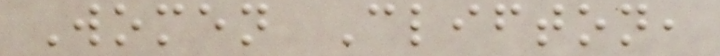Women Clifton,
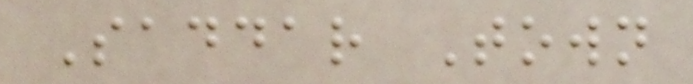Saddar Town
